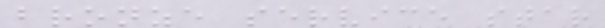bronze service star
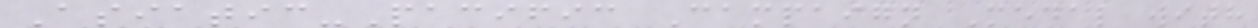Asiatic-Pacific Campaign Medal with
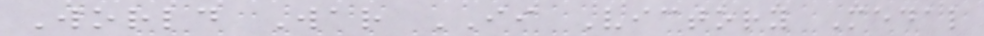World War II Victory Medal
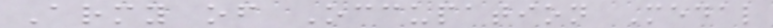Army of Occupation Medal
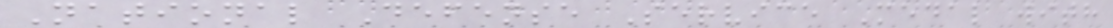National Defense Service Medal with
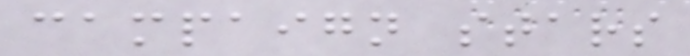campaign stars
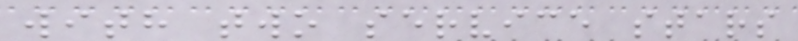with two service stars
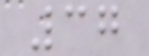37
